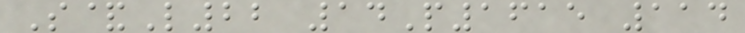S&L22 14P1615 114
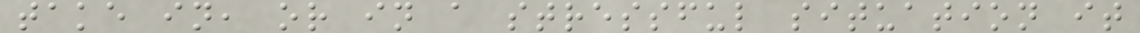take in, or in a stressful situation it
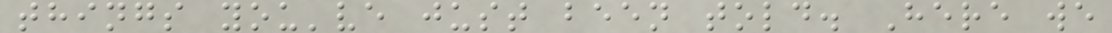things you've just been told. Here we
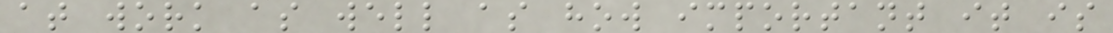at work as well as how important it is
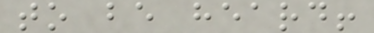to be heard!
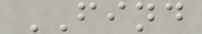FIND
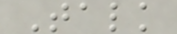Talk
